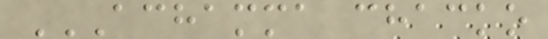ACHAMMA CHACKO
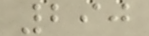290
